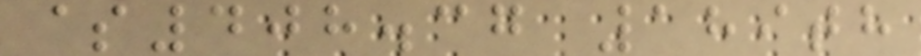$408.37 189th
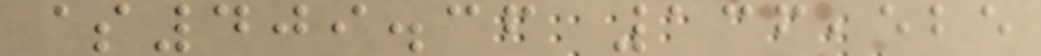$409.36 136,525
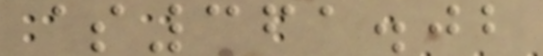$361.02
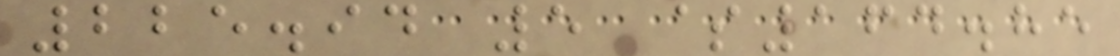225.94 5 $164.85
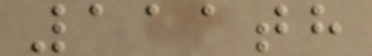111th
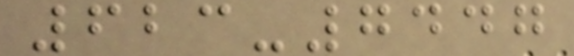623-7447
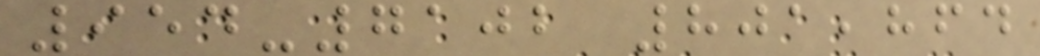954-7102 801,864
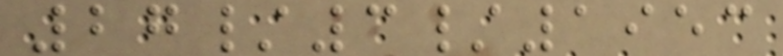27/3/1953
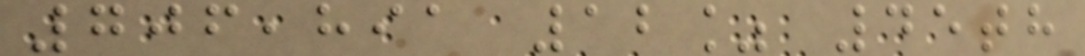706,891 12% 45th
